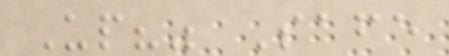Up?" Safe
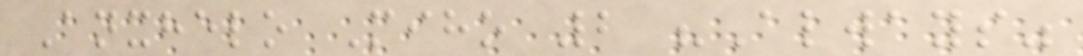Anxhelo Miho 2 "Always"
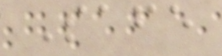Safe
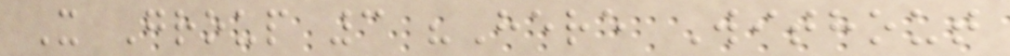X Group 3 "Here Without
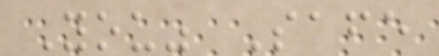You" Safe
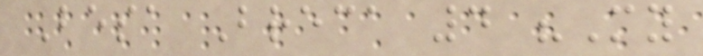Besa Breca 4 "My
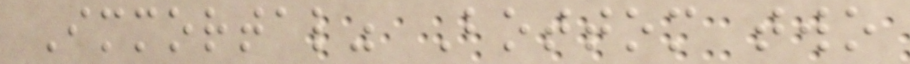Immortal" Bottom two
